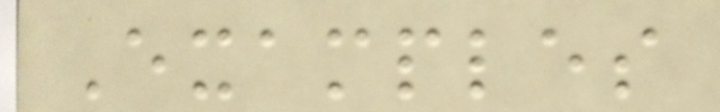Examples
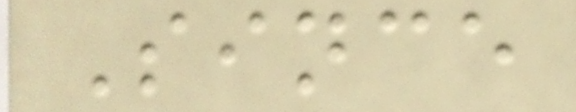Since
